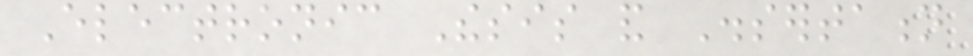Electronic Thesis and Dissertation
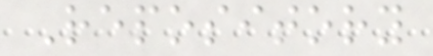Repository
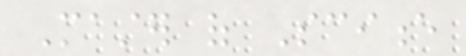Master of Science
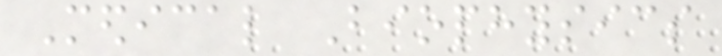Medical Biophysics
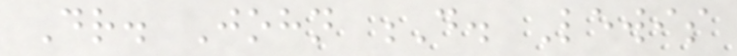Dr. John D. Lewis
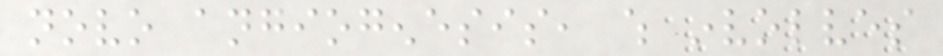novo angiogenesis, which involves
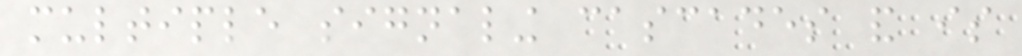multiple signaling cascades and is
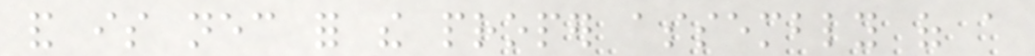and is necessary for the proper assembly of a
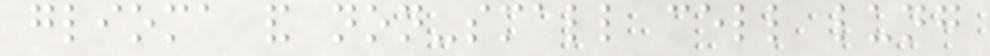glioma and non-small cell lung
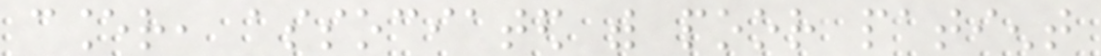cancer, associated with poor patient
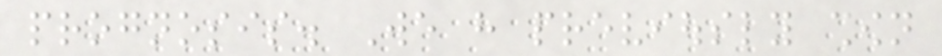prognosis. We have previously shown
